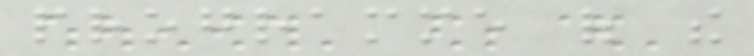programme of the
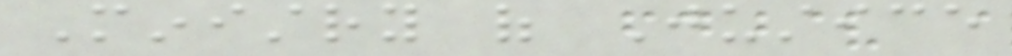Ministry of Justice
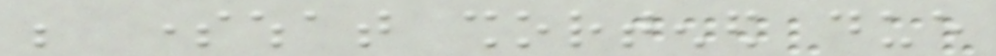be somewhat shortened due
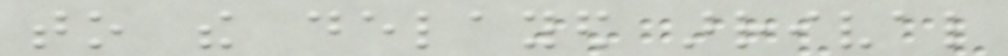to the delayed arrival
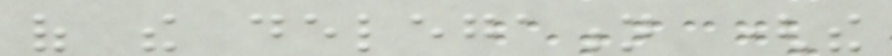of the delegation (the
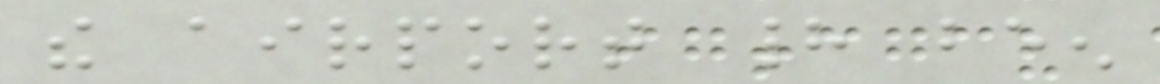the airport had been
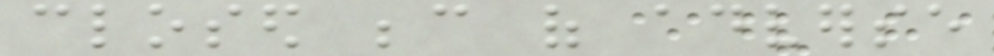closed because of adverse
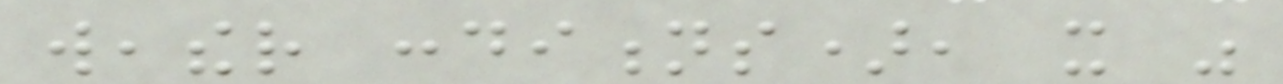weather conditions), it was
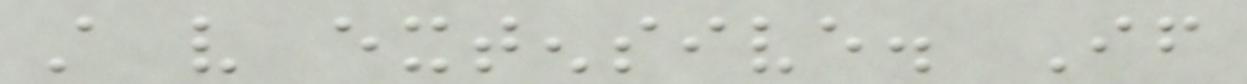still very extensive. If
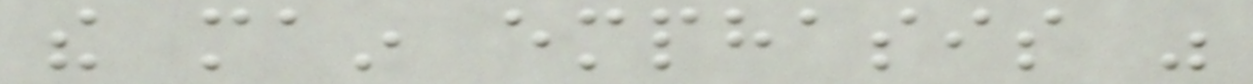the main emphasis was
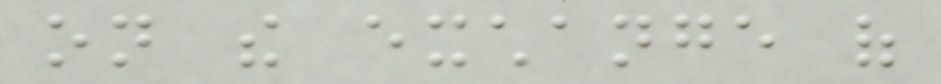on the exchange of
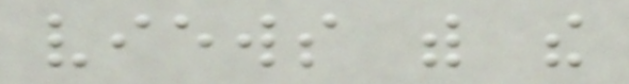views with the
